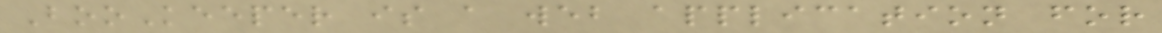BooKeeper is a web application for
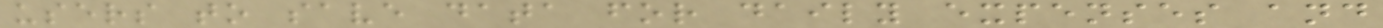users to save data for daily expenses and
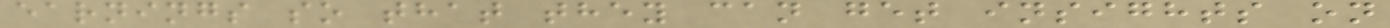earnings so that they can get insights on
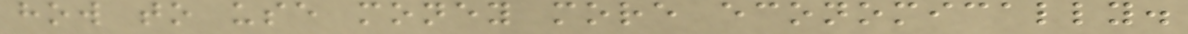how to use money more economically.
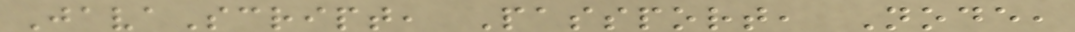JavaScript, Passport, Node,
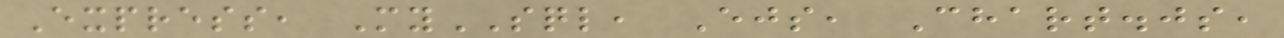Express, MySQL, Ejs, Chart.js,
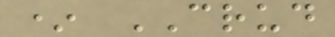* CRUD
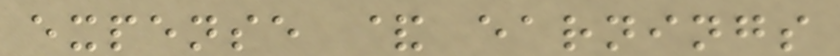expense & earnings
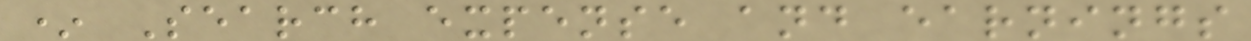* Search expense and earnings
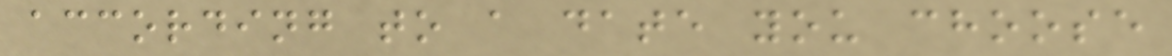according to a date you choose
